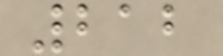212
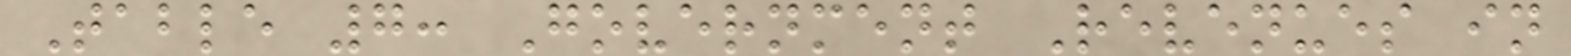Table 7: Government Revenues in
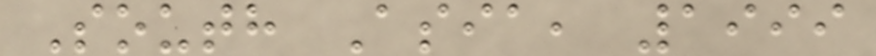South Asia, 1999
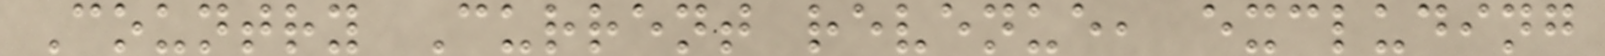Country Current revenue, excluding
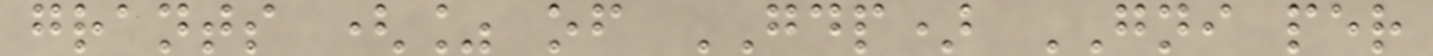grants (% of GDP) GNI per
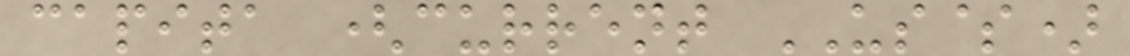capita (current US$)
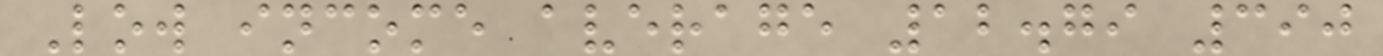Low income average 12.79 390
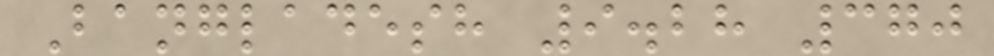Bangladesh 9.28 370
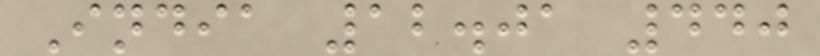India 12.01 440
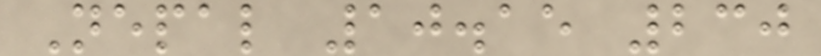Nepal 10.15 230
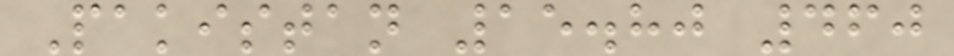Pakistan 15.80 460
